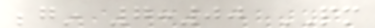begin 7:00 PM
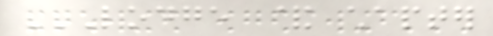LODGE & CHAPTER
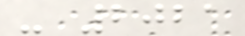- 2021
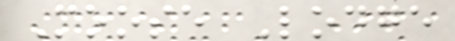Moose Lodge
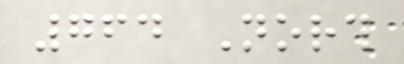764 North
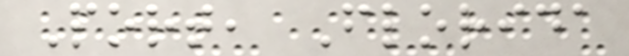Port, Florida
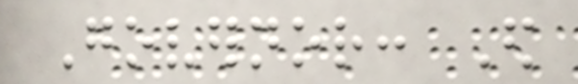Governor: Ed
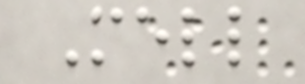Mell
